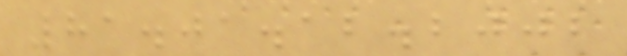81.01.12.2002
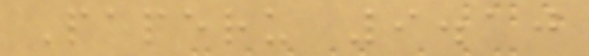Paperu 9.10
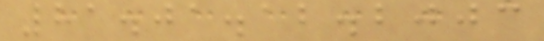81.01.12.2003
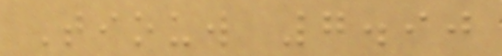Tiouw 7.90
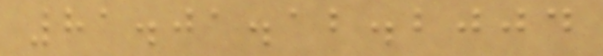81.01.12.2004
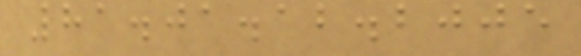81.01.12.2005
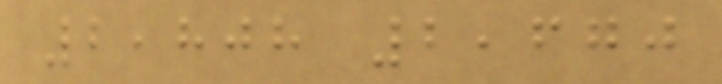2,808 2,670
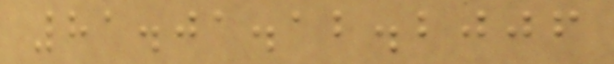81.01.12.2006
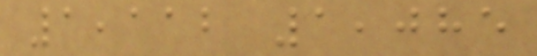1,112 1,085
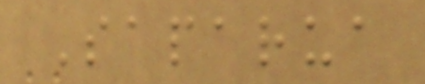Saparua
